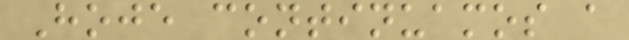Hoje continuamos a
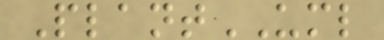PlantUML
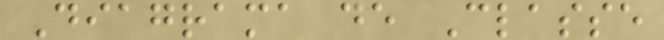Diagrama de Classe
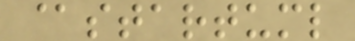@startuml
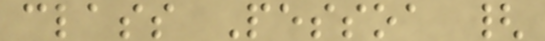class Pessoa {
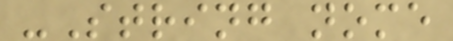-String nome
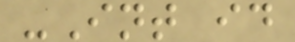-Int id
